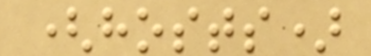(hosts)
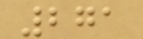271
